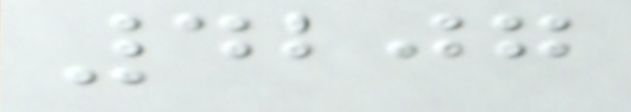4207
